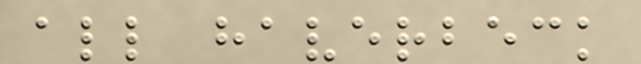all haverbeck
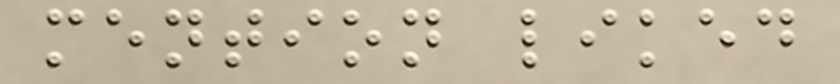mention liked
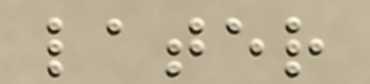later
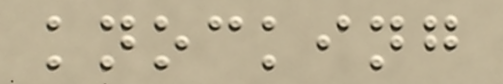knocking
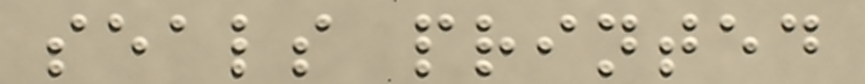seals printed
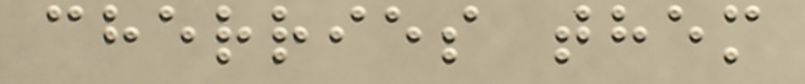cherries them
